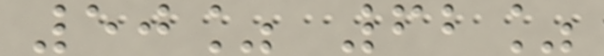50% 62%
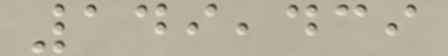149,439
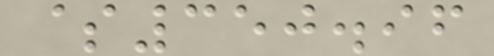$350.96
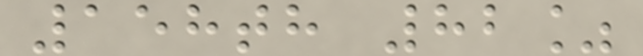158th 82%
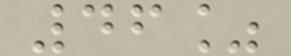46%
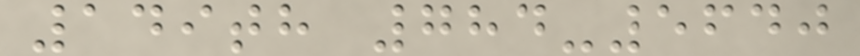149th 784-5640
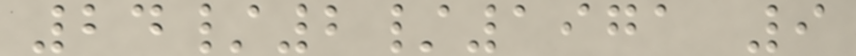24/2/1971 9
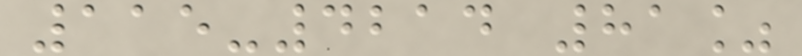115-4214 81%
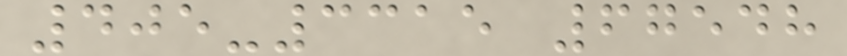405-3315 67548
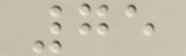75
